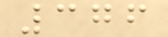376
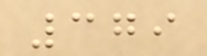379
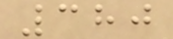380
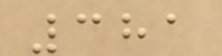381
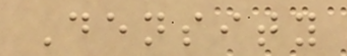Density
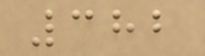382
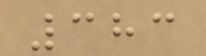383
